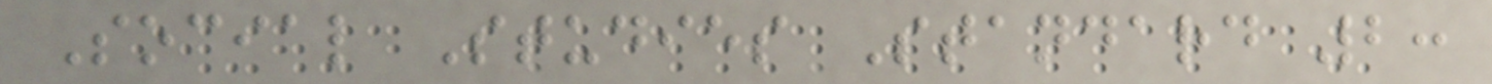Social Studies Standard 2:
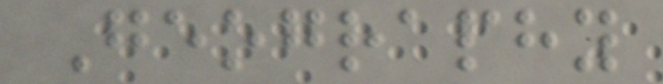Geography
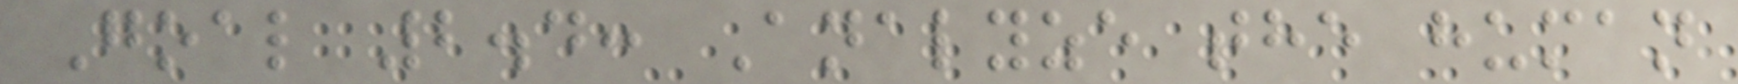Goal 2.4: Analyze the human
